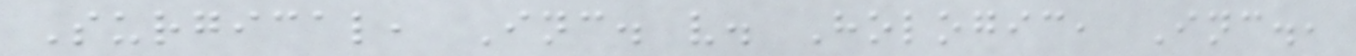Surgical, Inc. v. Hologic, Inc.,
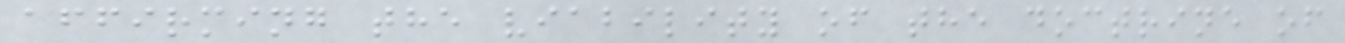affirming the viability of the doctrine of
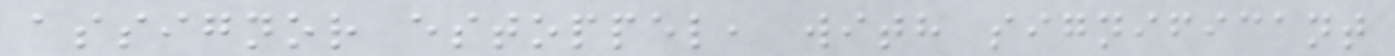assignor estoppel, with significant
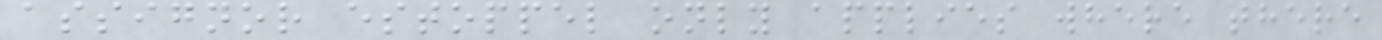assignor estoppel only applies where there
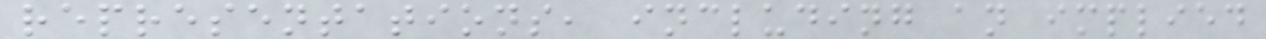representations, including an implied
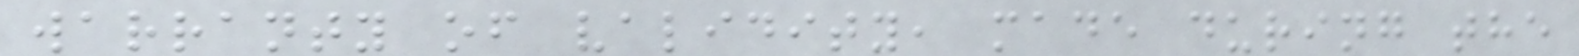warranty of validity, made during the
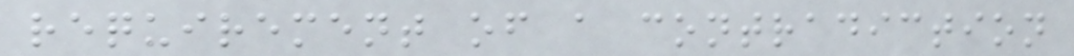requirement of a contradiction
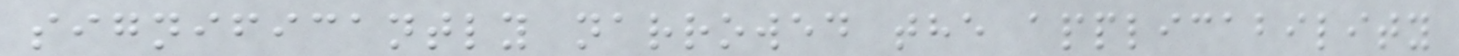significantly narrowed the applicability
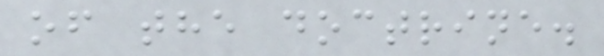of the doctrine.
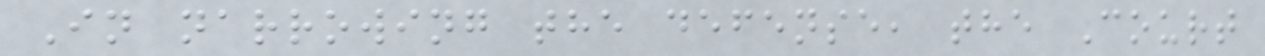In narrowing the defense, the Court
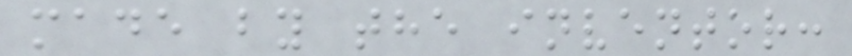made by the inventor:
